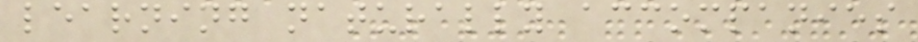learning naturally accompanies
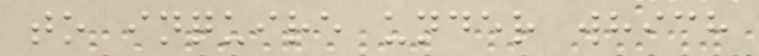to inquire under which
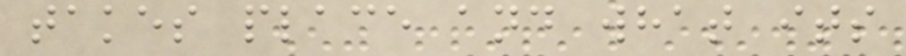takes place and what its
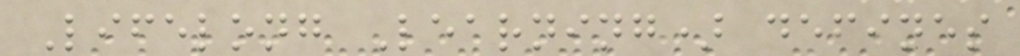Lifelong Learning) defines
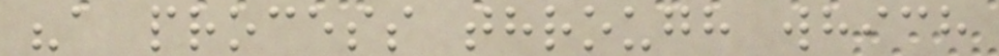"a process through which
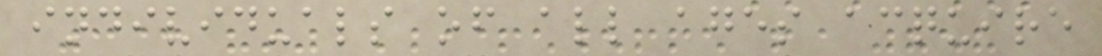individuals of all ages acquire
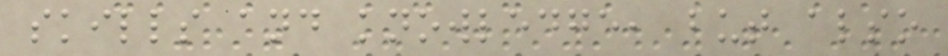skills and knowledge, but also
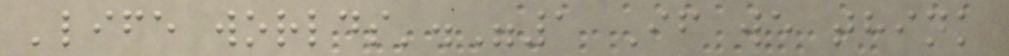'life worlds'."1 If we think
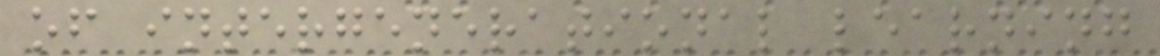of intergenerational learning
